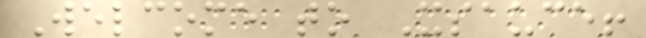Welcome to Xsauce!
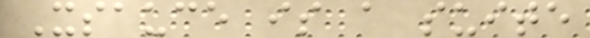Xsauce is a suite
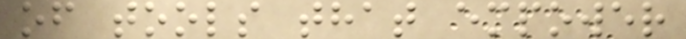of tools that empower
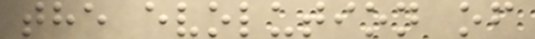the evolution of
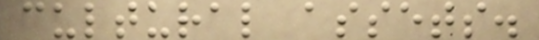cultural assets.
